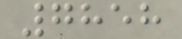7858
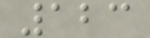123
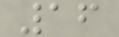16
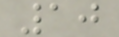10
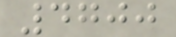4700
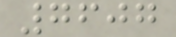7607
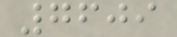7609
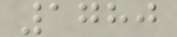1780
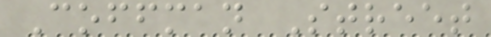Coffman Street
